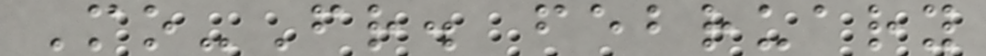Mo-Fr. february
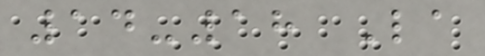14-18 La
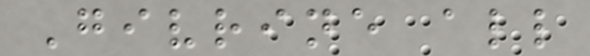Givrine all
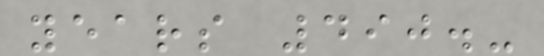years 490.-
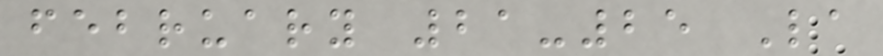february 21-25 La
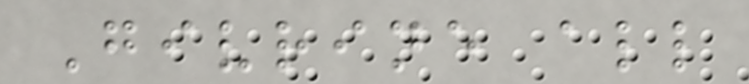Givrine all
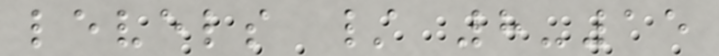levels / 8-15
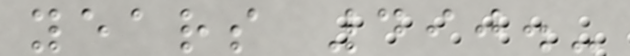years 490.-
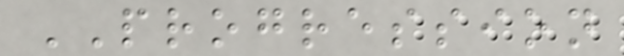PROGRESSION
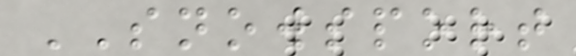SNOWSPORT
